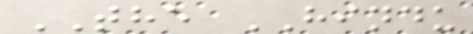THE HINDU
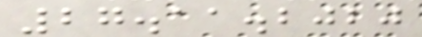27.11.2020
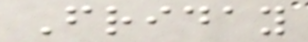Friday
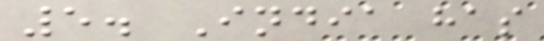5. India has
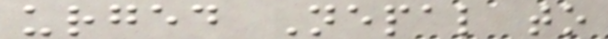urged Nepal to
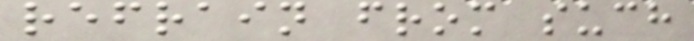refrain from such
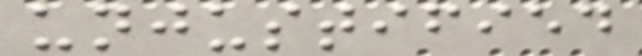unjustified
